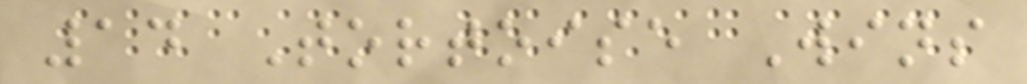14 Tortoise Wins
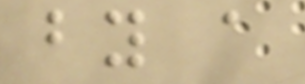by a
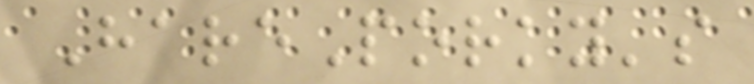HarePorky's
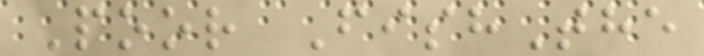Poor FishThe
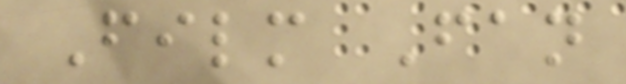Film Fan
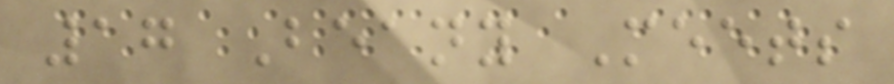17 Beany Meets
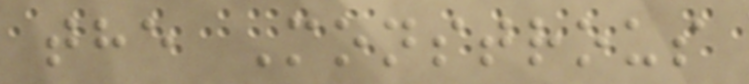the Monstrous
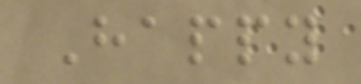Happy
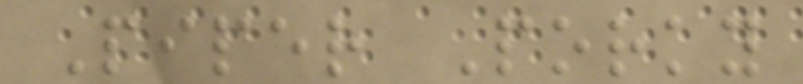Piper Porky
